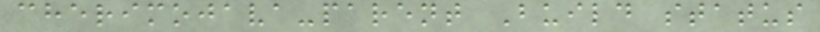cherimojava-parent Build status
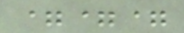===
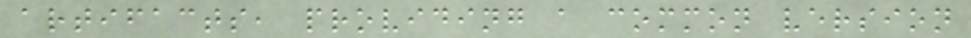artifacts, providing a common version
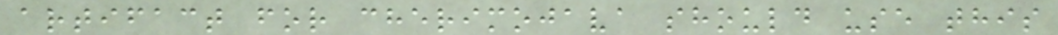artifact for cherimojava should use this
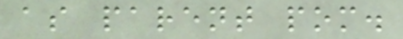as parent pom.
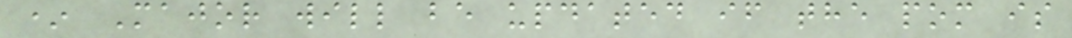* Major will be updated if the pom is
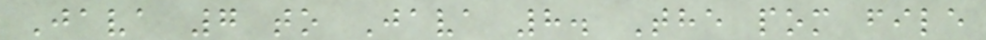Java 7 to Java 8. The pom file
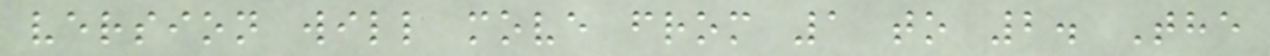version will move from 1 to 2. The
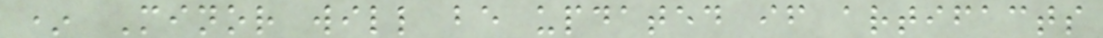* Minor will be updated if artifacts
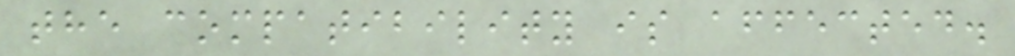the compatibility is affected.
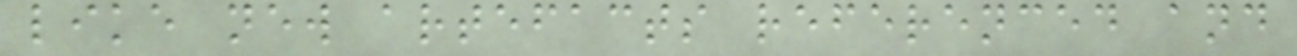like new artefacts referenced and
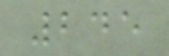245
